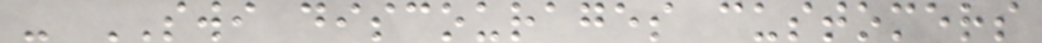- SWI discourages customers
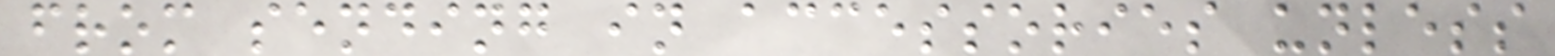from sending in accessories unless
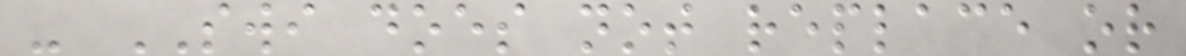- SWI does not replace or
